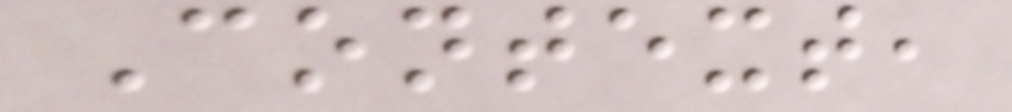Context,
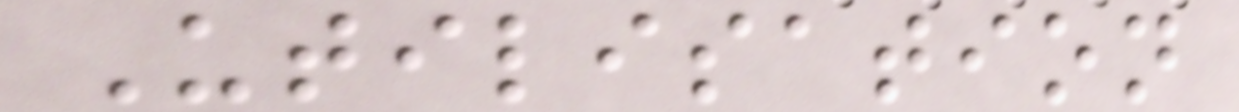Utilisation
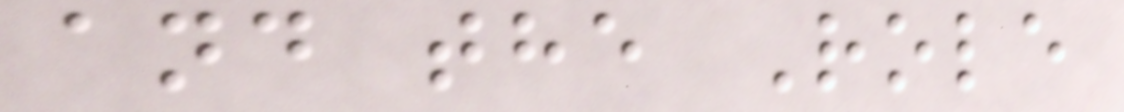and the Role
